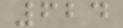624
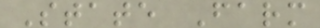State Farm
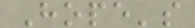Hope's
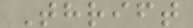Thrift
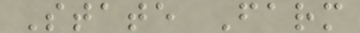State Farm
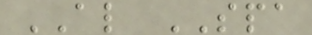AL SPA
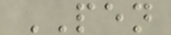PEN
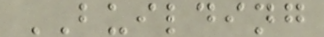BUILDING
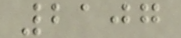2107
